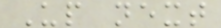Up next
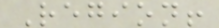Region!
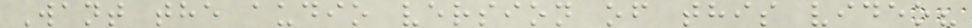Want the audio version of this video?
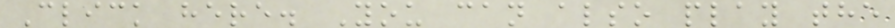Click here. You can also play the
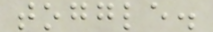toggle.
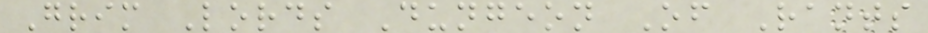Grim Lords Dungeon Of Rants
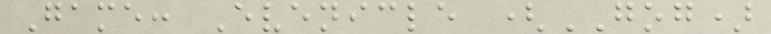Game: Evenicle (GOG)
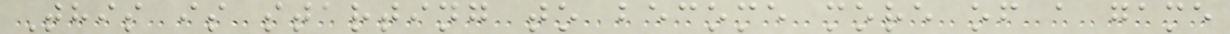This is starting to become more of a game
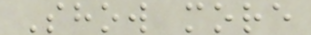Show more
